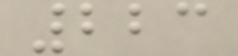223
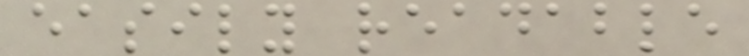easily readable
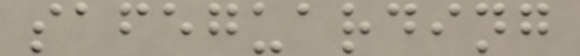safeguarding
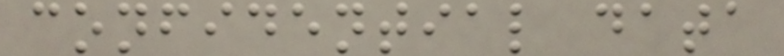confidential data
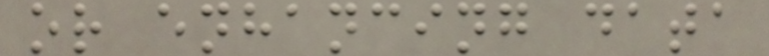or enhancing data
